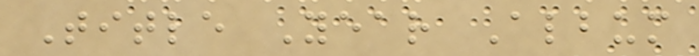Title Year Album
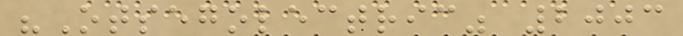"Otsegolectric" 2003
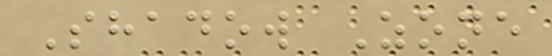Shadow Zone
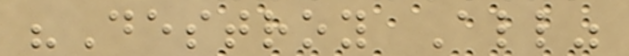"Destroy All"
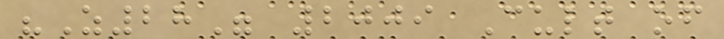"Z28" 2009 Cult of
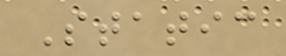Static
